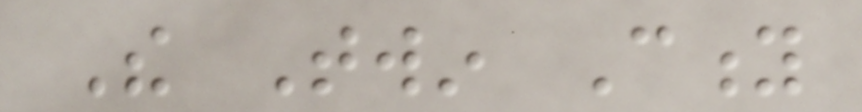The Twin City
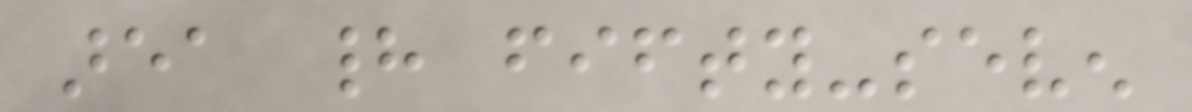area had fifty-seven
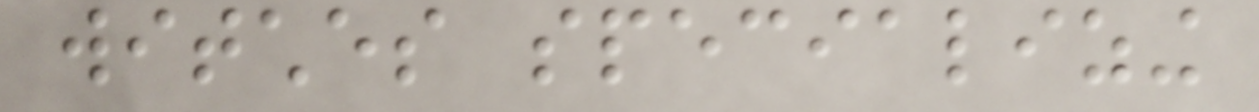witches specializing
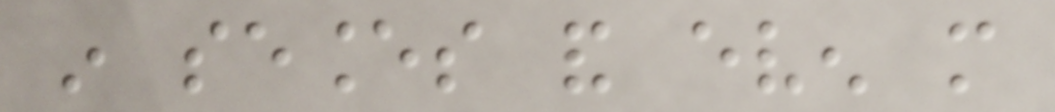in seances and even more
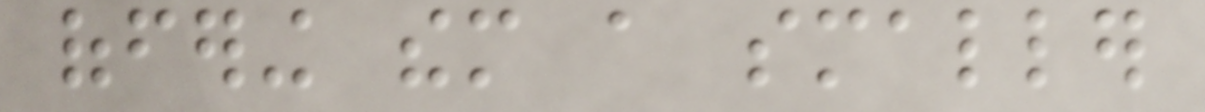offering them a smaller
